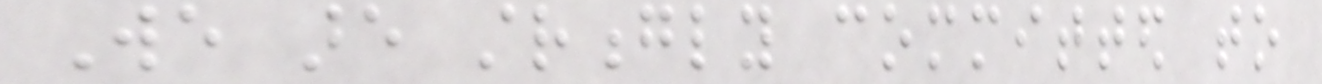We are strongly committed to
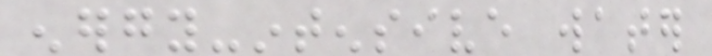energy-intensive water
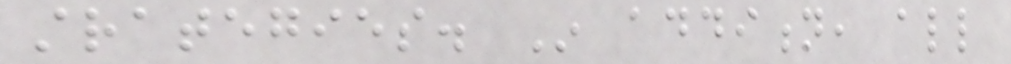strategies. In addition, all
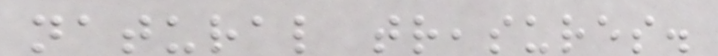natural treasures.
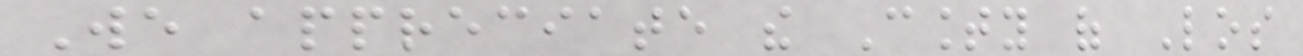We appreciate the County of Los
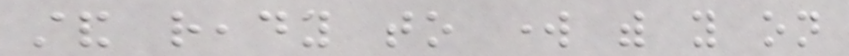stand ready to work with you on
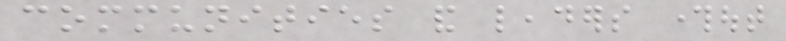communities and leaders throughout
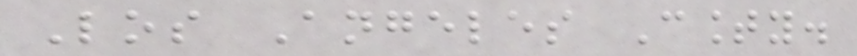Los Angeles County.
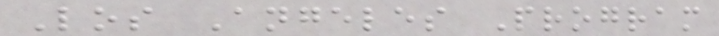Los Angeles Program
